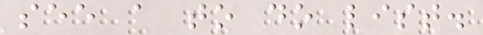see a to do list.
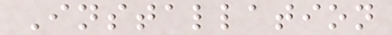Installation
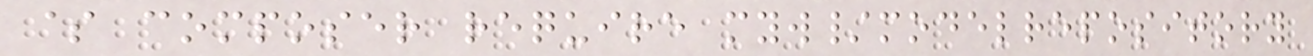$ composer require myw/modelrepository
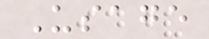Usage
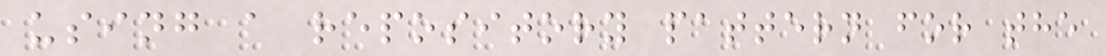using a repository pattern for the
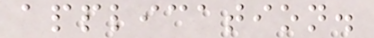application.
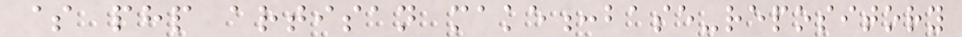$ php artisan make:base-repository
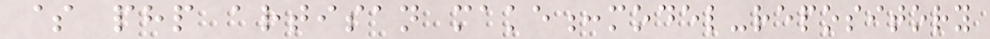$ php artisan make:model-repository
